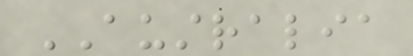AUSTRALIA
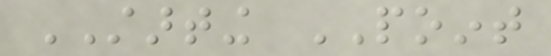STARTING POINT
